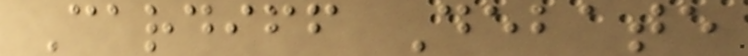Cardiff Debate
